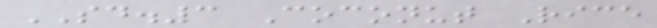SD.3 Coconut Rice
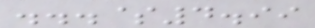...$4.99
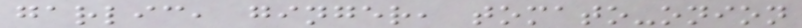garlic, ginger, tomato-onion
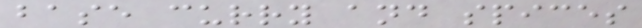base curry and spices
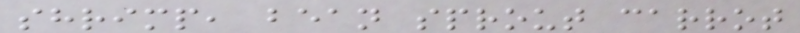shrimp, bean sprout carrot
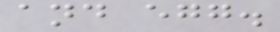and egg.
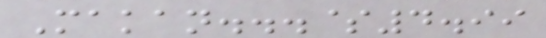Makan...$4.99
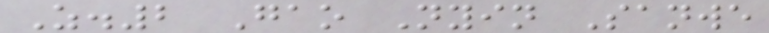Z.2 Gao Nyin Sanwe
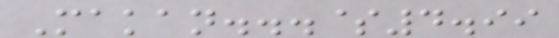Makan...$4.99
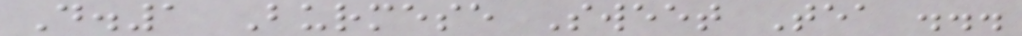D.1 Burmese Sweet Tea ...
